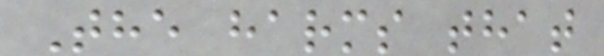The harms that
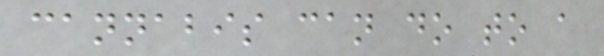cannabis can do to a
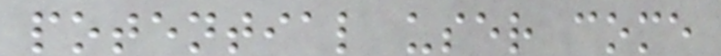potential user come
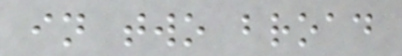in two broad
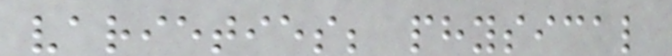varieties; physical
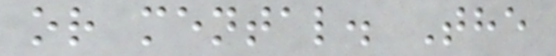or mental. The
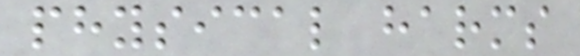physical harms
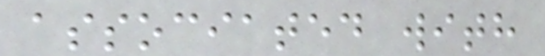associated with
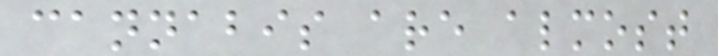cannabis are almost
